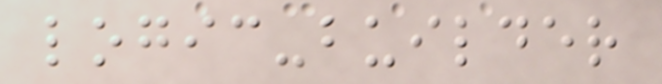logic-builder
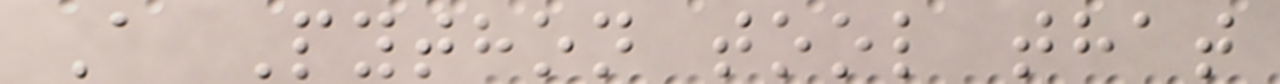A Python tool that
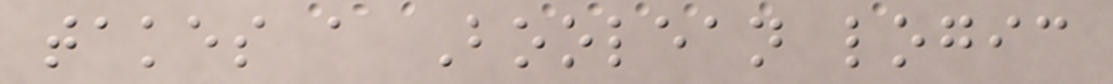takes a Boolean logic
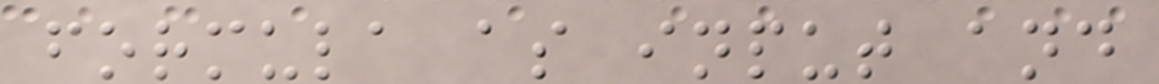formula as input and
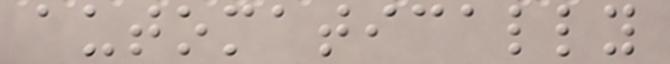automatically
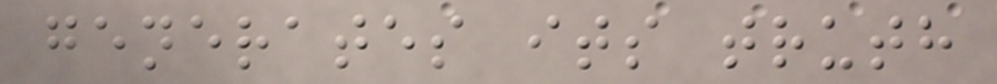generates its truth
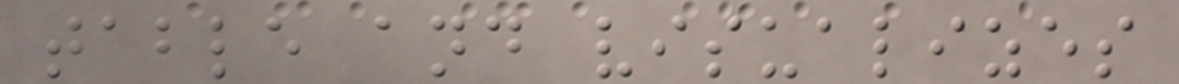table and visualizes
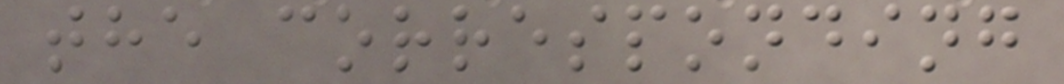the corresponding
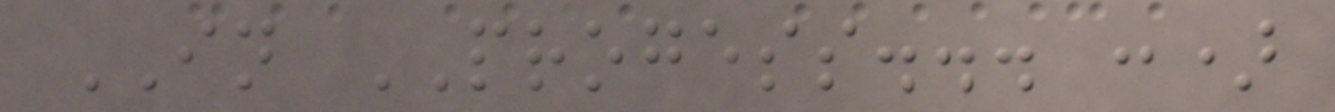IN PROGESS... :)
